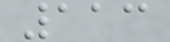113
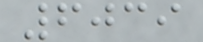6039
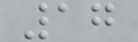17
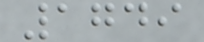1749
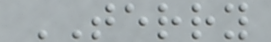TERRY
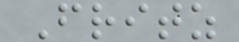Fritz
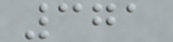371
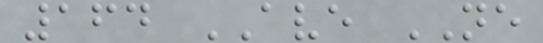164 AVE NE
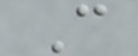C
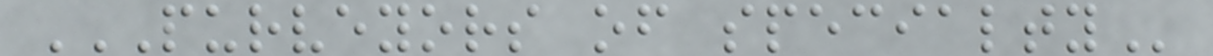PURVEYORS OF SPECIALTY
